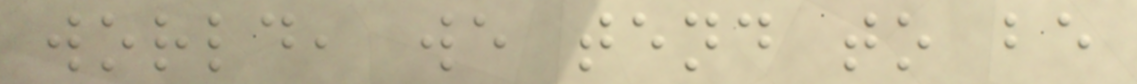world, we tend to be
